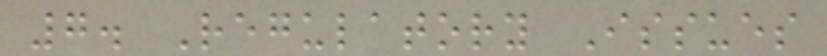7. Regulatory Issues
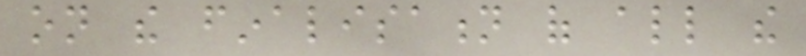on the finalisation of all the
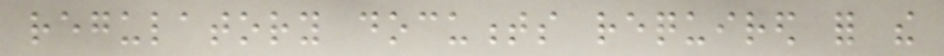regulatory documents required for the
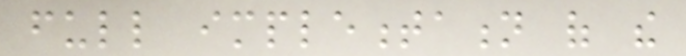full implementation of the
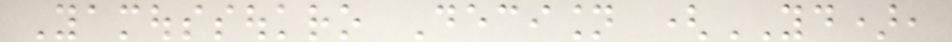Yamoussoukro Decision (YD),
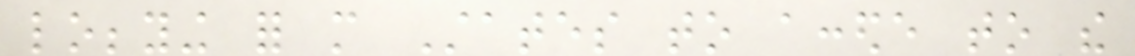lobbying for more States to accede to the
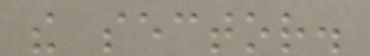the sector.
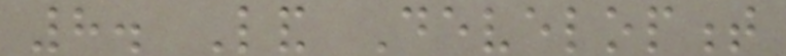8. Land Development
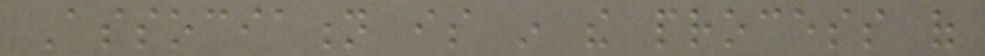Association is in the process of
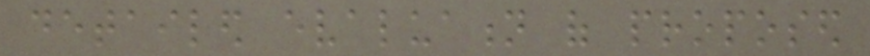detailed evaluation of proposed
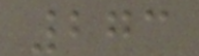273
